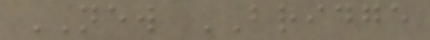NEW BRIDGE
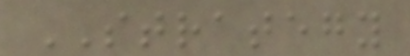STRATEGY
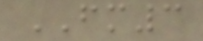FM3
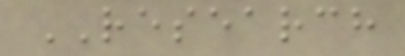RESEARCH
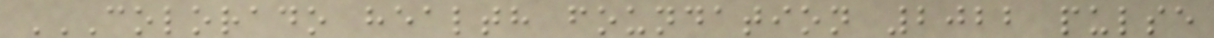COLORADO HEALTH FOUNDATION 2022 PULSE
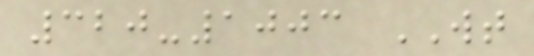320-1003 WT
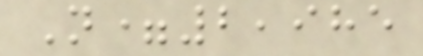N=2,985
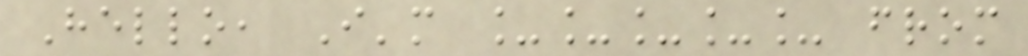Hello, I'm _____ from
